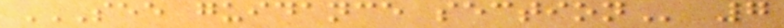SEE GUIDANCE SECTION 7
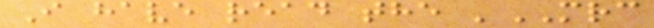I have read the 'MRC
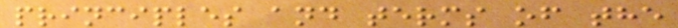principles and terms of the
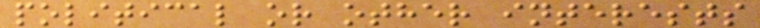political or other interests
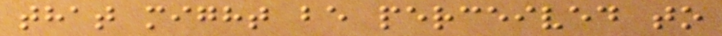that might be perceived to
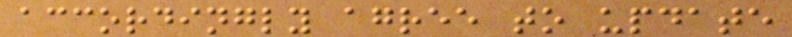accordingly agree to update
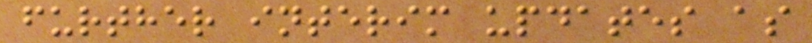further interim updates as
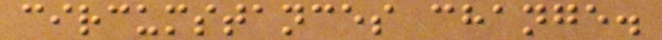circumstances change.
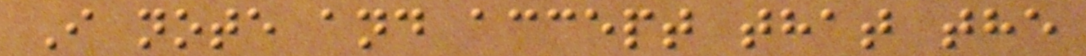I note and accept that the
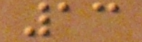13
